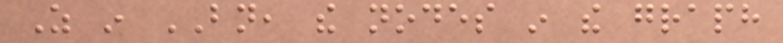As in BN, the nodes in the graph
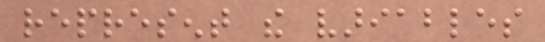represent the variables
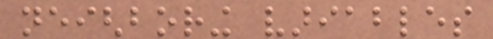neighboring variables
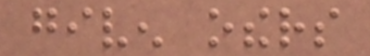given others
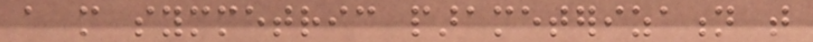a more symmetric parameterization that
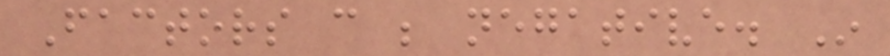Factors can be negative. In
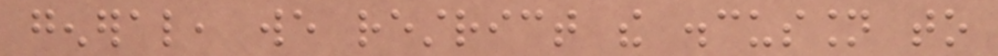general, we restrict the discussion to
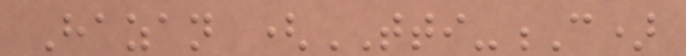Hazan (TTI-C)
